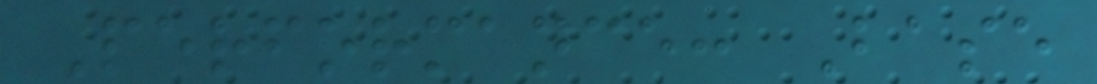Performance: Base
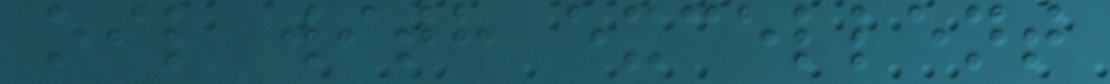oil with excellent
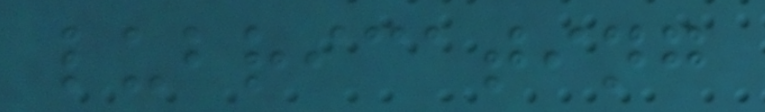lubricating
